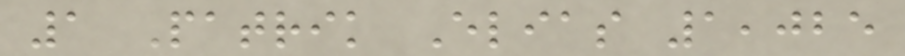1 Patrik Elias 1,025
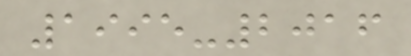1995-2016
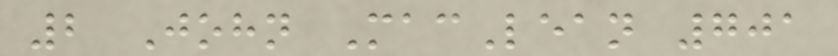2 John MacLean 701
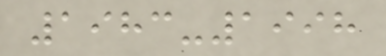1983-1998
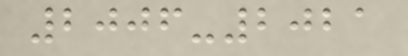2006-2021
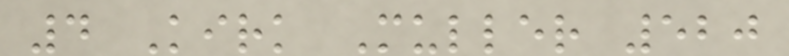4 Kirk Muller 520
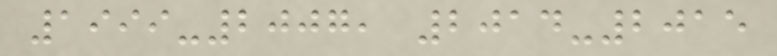1999-2007, 2014-2015
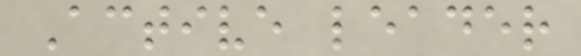Active leader
